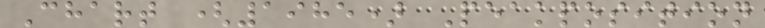Chart (1985) Peakposition
